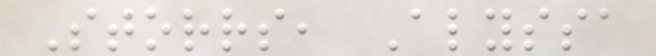Storrs, Alyssa
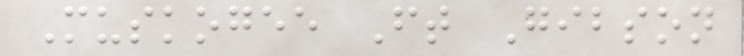Muskogee Ft Gibson
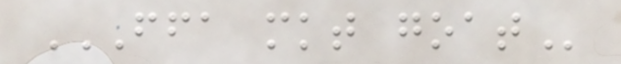FFA MKT GOAT
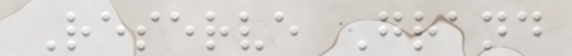Reserve Grand
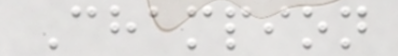Champion
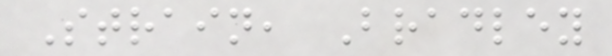Strain, Bradley
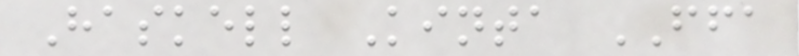Haskell Kinta FFA
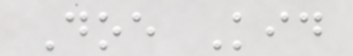Doe Kid
